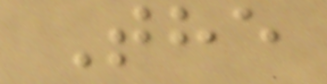The
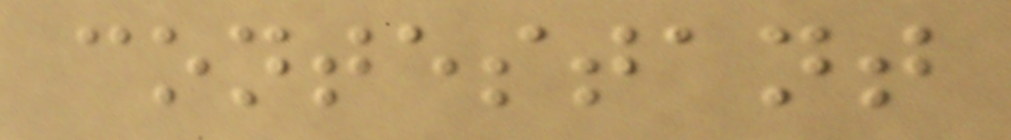contestant
